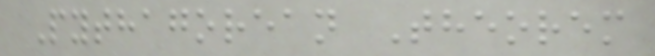Pythagorean Theorem
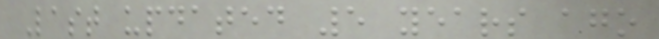Last updated 5 years ago
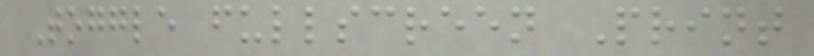Toggle fullscreen Print
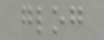glog
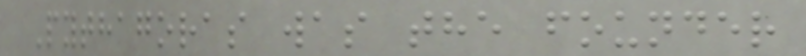Pythagoras was the founder
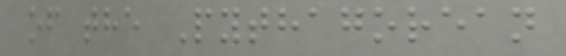of the Pythagorean
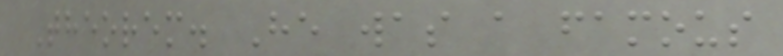Theorem. He was a famous
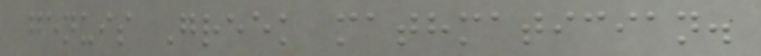genuis Greek mathmatician.
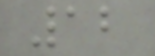12
